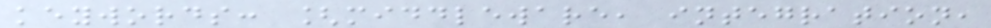keywords: [middleware, integration,
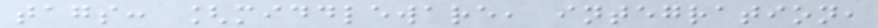tags: [middleware, integration,
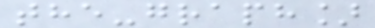the-graph]
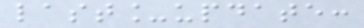last_update:
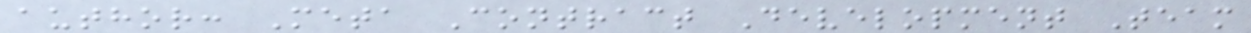author: Meta Contract Development Team
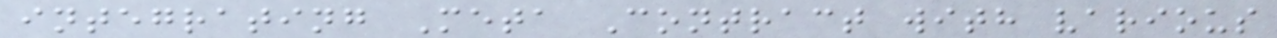integrating Meta Contract with various
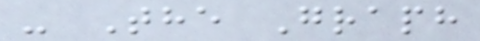- The Graph
